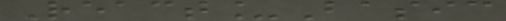React_Basic
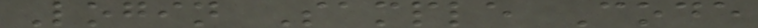Login Sample Code
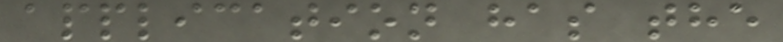application has the
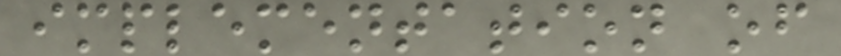implementation of
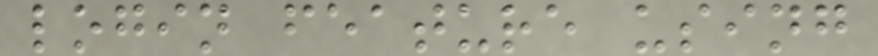login feature using
